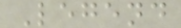Legend
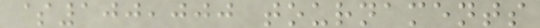$100,000 tournaments
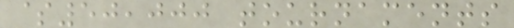$50,000 tournaments
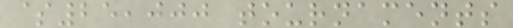$25,000 tournaments
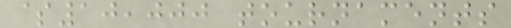$10,000 tournaments
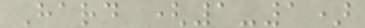Hard (1-1)
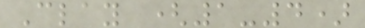Clay (1-4)
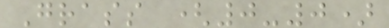Grass (0-0)
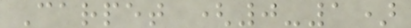Carpet (0-1)
